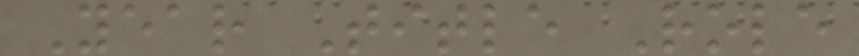Year Title Role
